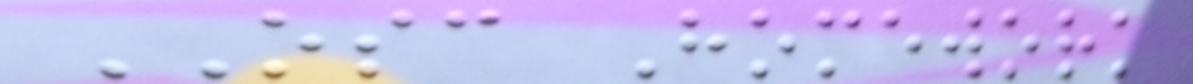OSC Homework
